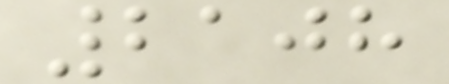2108
